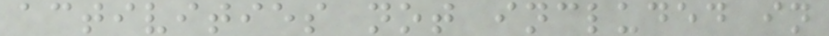activities not included in
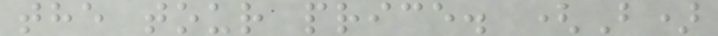the tour price. (B)
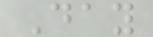Day
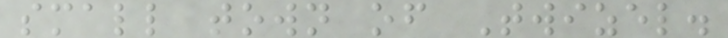small town of Twizel.
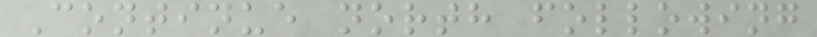Continue north following
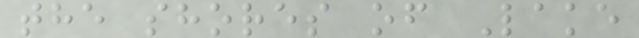the shores of Lake
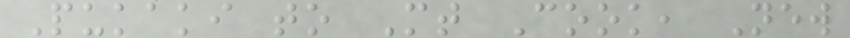Pukaki to Mt Cook, New
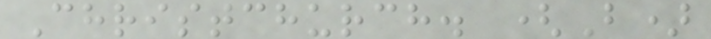Christchurch. (B)
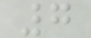7
